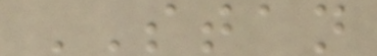STAN
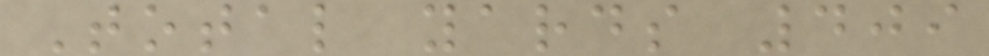Total yards 409
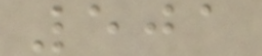501
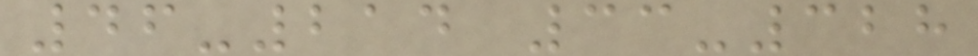46-214 33-328
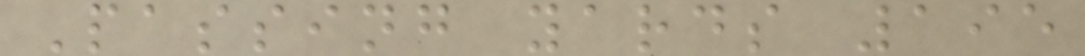Passing yards 195
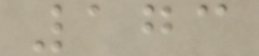173
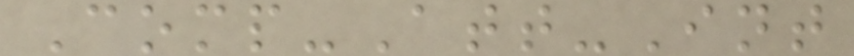Comp-Att-Int
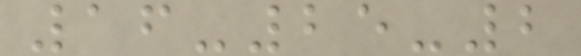16-25-2
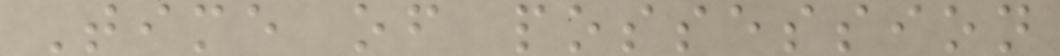Time of possession
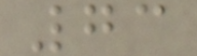73
